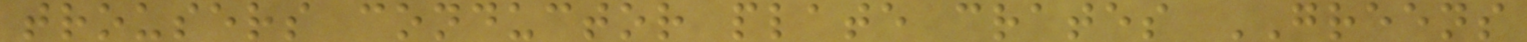trousers conductor plate crates GREENS
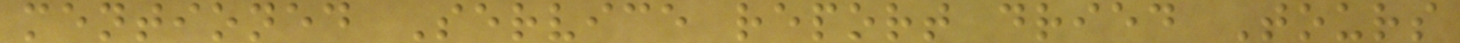mentioned Service report dried Tours
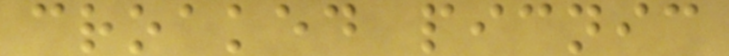croaked picnic
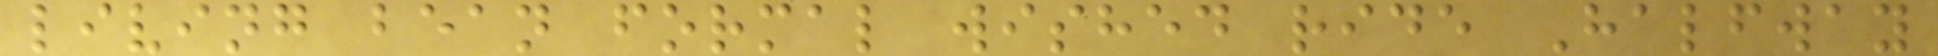living bean formal wished ride Halfway
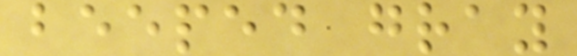beeped gray
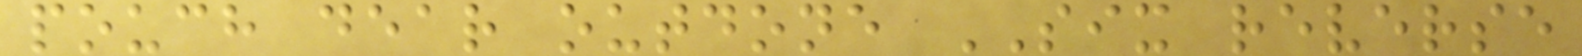pouch dear outdone SIX reverse
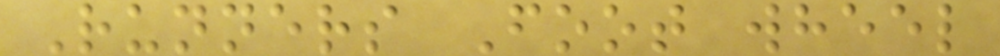Runners Foot wheel
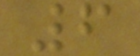6
